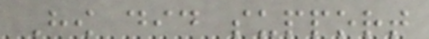How did support
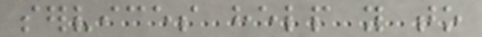services help you to
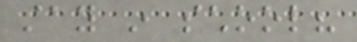stay in school?
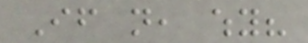If not, why?
